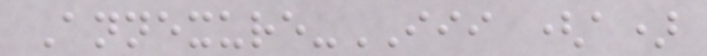Annexure-III (a)
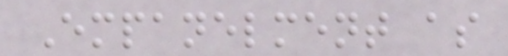Empanelment as
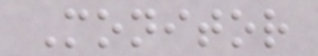Monitor
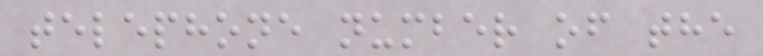telephone number of the
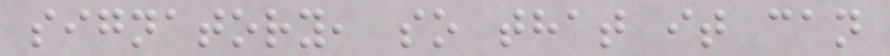signatory, so that it can
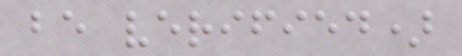be verified)
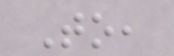To,
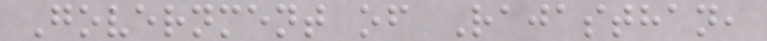Government of Rajasthan,
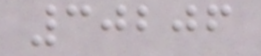30206
